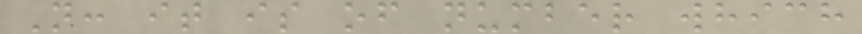N: it is of number which
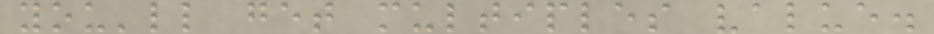you'll get multiples value.
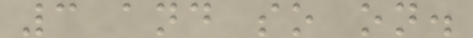3 and so on.
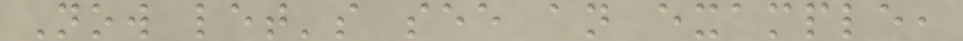Now let's see an example,
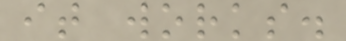it works.
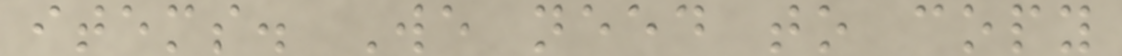items. We need to copy
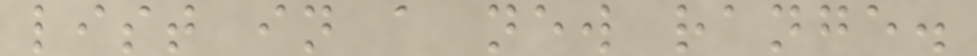list in a new range.
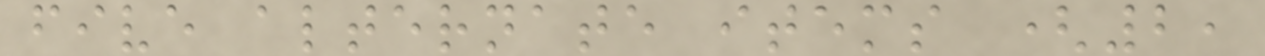five alternate items (2,
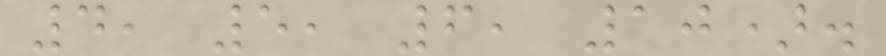4, 5, 6, 10).
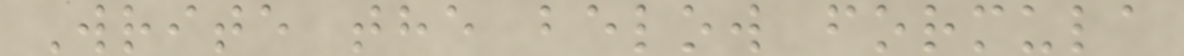Write the below formula
